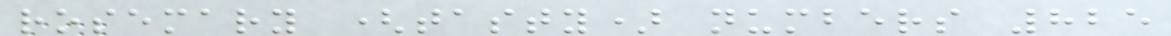rosemary (tasty) numbers 825
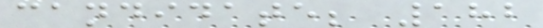candidate; 182
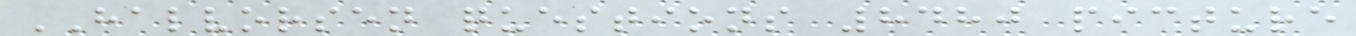HALVORSEN questions 8480 picture
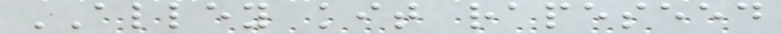ALLEY kit rapeseed
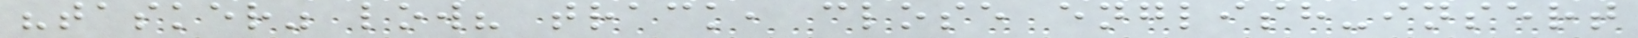"tasker" low? track, close english-insert
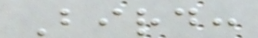Bird:
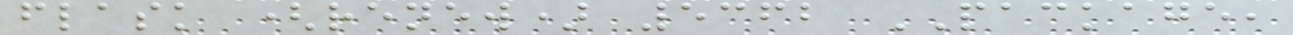flask (renew) 5362 PACKAGE,
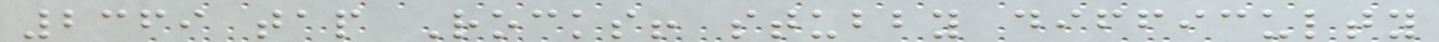2369 tap Rocks! stubby difficulty
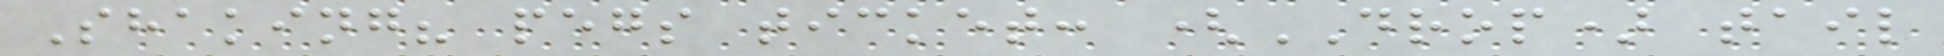Shaking? pegs ticket: (DROP) tail
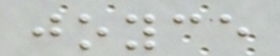joyce
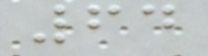64
